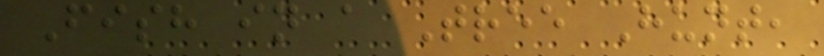Fish in a Tree Hunt,
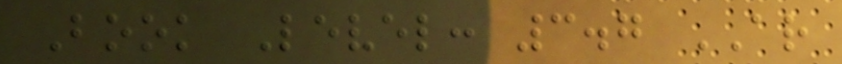Book Level: 3.7 AR
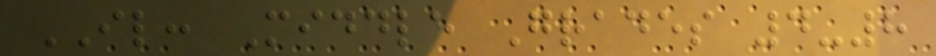IL: Middle Grades 4-8
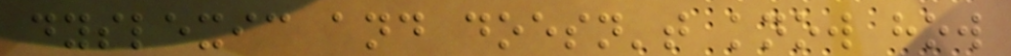dyslexic and doesn't know how
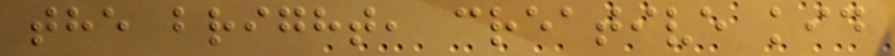the bright, creative kid
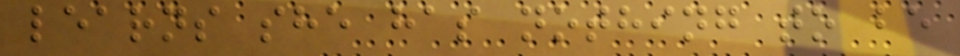learns she has nothing to be
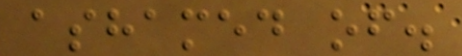ashamed of.
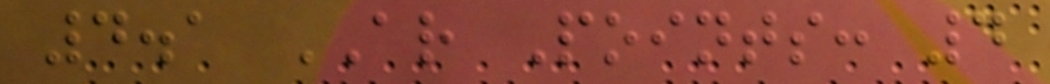4.1 AR Points: 4
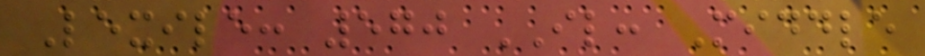Lexile: 570 IL: Middle
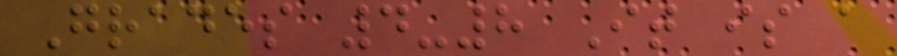Grades 4-8 It is a
